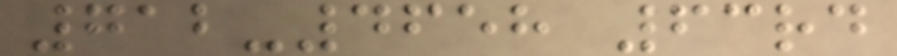712-4658 63rd
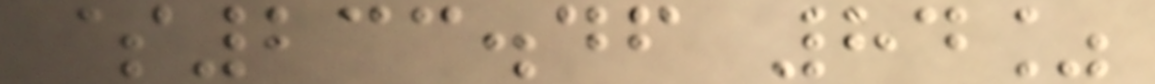$233.46 84%
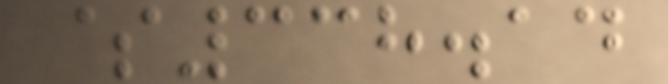$338.14
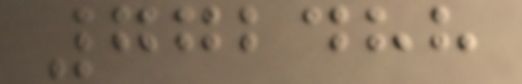772488
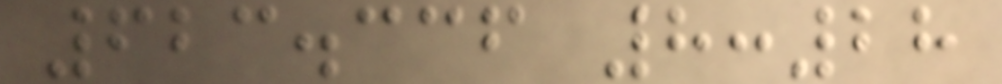623.336 8:28
